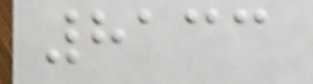8133
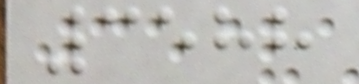3588
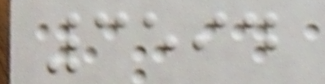3594
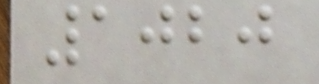1020
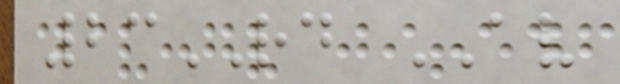23RD AV
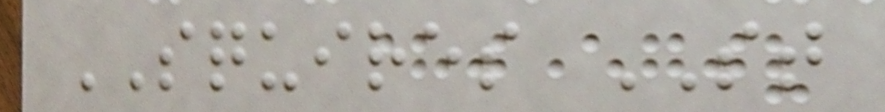SQUIRES ST
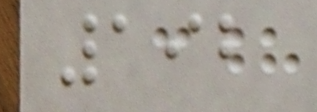192
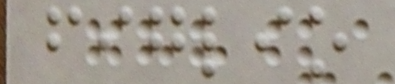figlio
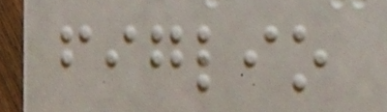figlio
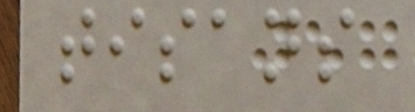tisans
